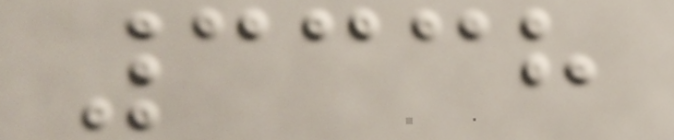3338
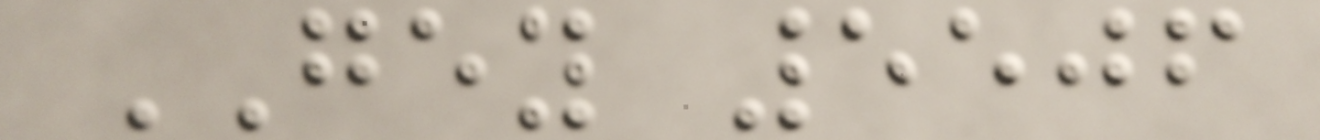GEY 5506
